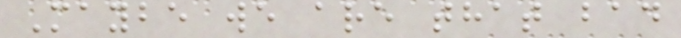Maybe we are that bad
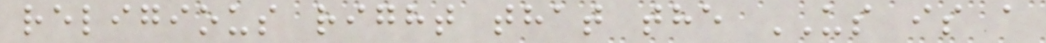religious right that the US is a
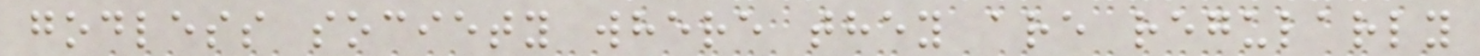godless society where they are regularly
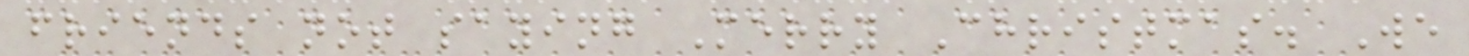friends not saying Merry Christmas. We
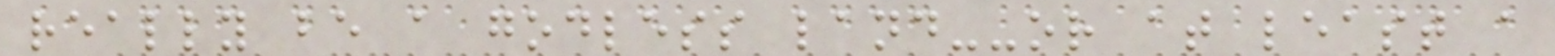really be a godless land--or at least a
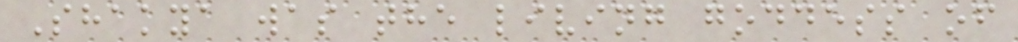Shakya was the living goddess of
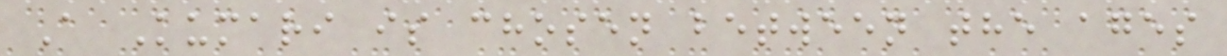A Kumari is chosen between the ages
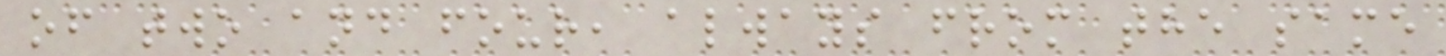of two and four, always from the same
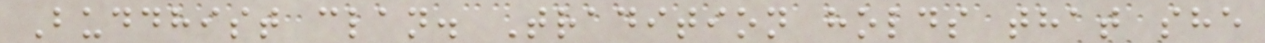Buddhist clan. Tradition holds that she
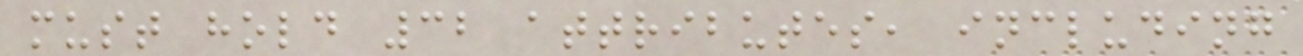must hold 32 attributes, including
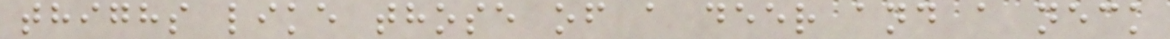thighs like those of a deer and a neck
